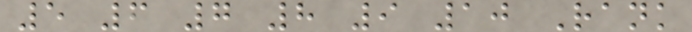5 6 7 8 9 10 Rank
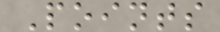Points
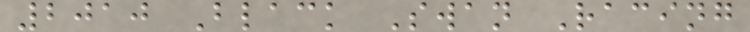2010 Black Swan Racing
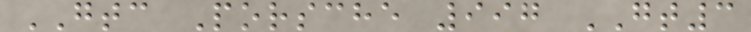GTC Porsche 997 GT3
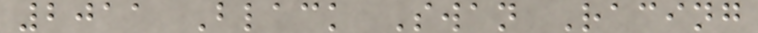2011 Black Swan Racing
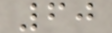60
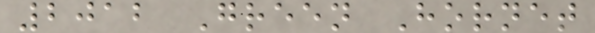2012 Green Hornet
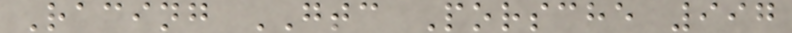Racing GTC Porsche 997
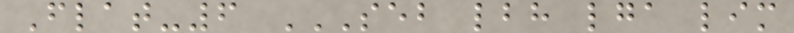Flat-6 SEB LBH LGA LIM
